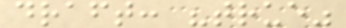draft: "true"
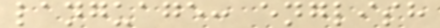language: english
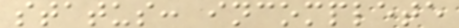status: incomplete
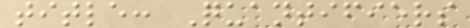title: Quantifiers
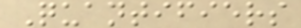Quantifiers
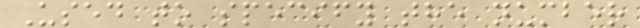Used to specify the number
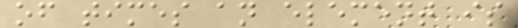of times an element is
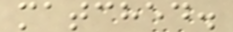matched.
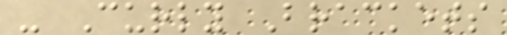- Curly Brackets
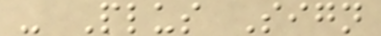- Plus Sign
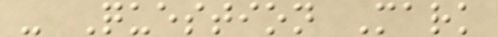- Question Mark
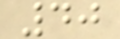40
